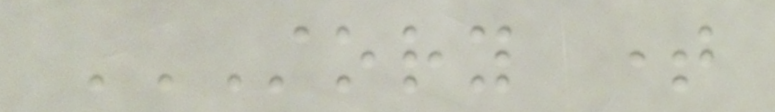STORY TIME
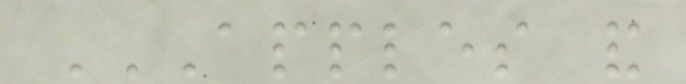APPLES AND
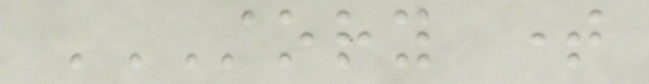STORY TIME
